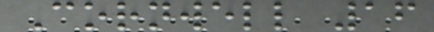Cornwell 16
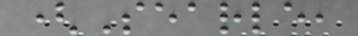(Searle,
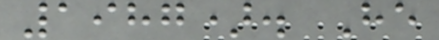1987). He
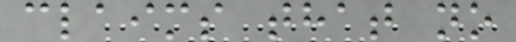claims that no
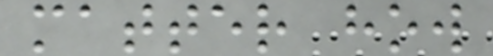matter how
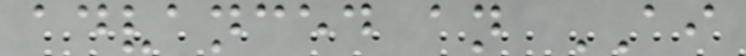advanced an AI
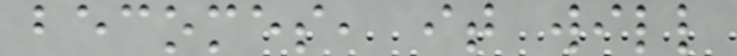becomes, it will
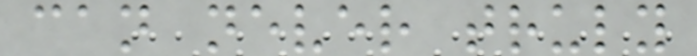can never truly
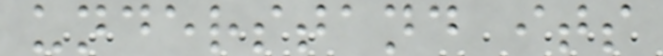understand its
